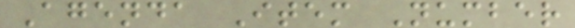Agenda Item Number
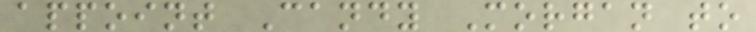appoint Candy Morgan to
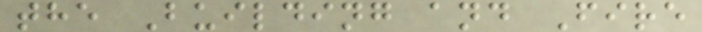the Building and Fire
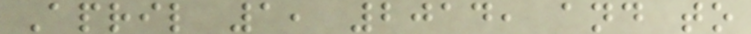April 1, 2014, and to
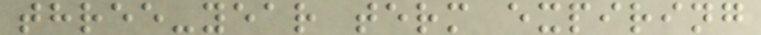three-year term expiring
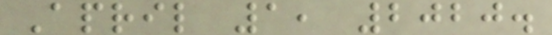April 1, 2020.
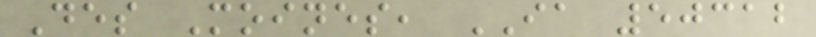Des Moines, IA 50312
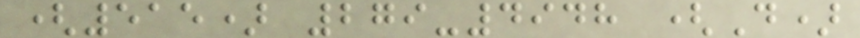(515) 279-4948 (D)
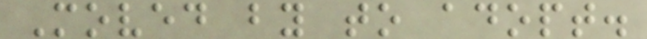Moved by to adopt.
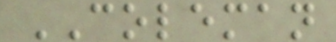COLEMAN
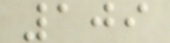109
